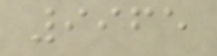9965
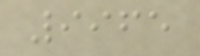9965
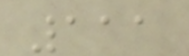111
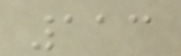113
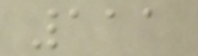111
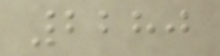2280
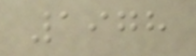1978
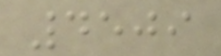4509
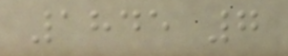1845 7
